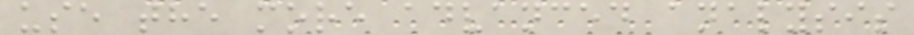use the more advanced analysis
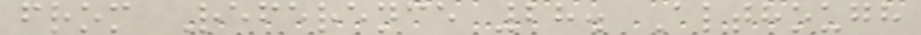from Reference 28. Although
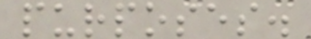purposes.
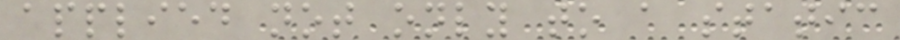applied not only to a static
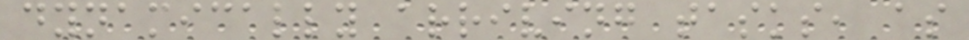dynamically arriving tasks, as
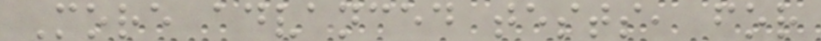More advanced tests, for
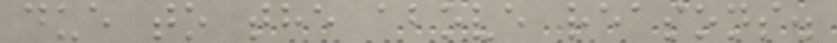due to the above reasons.
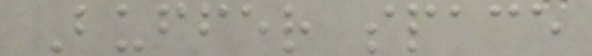Buffer space
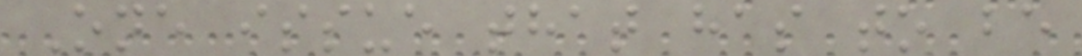One issue that has to be
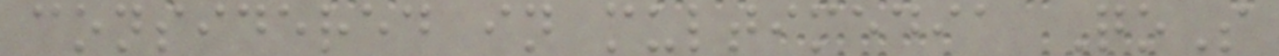considered in multimedia QoS
